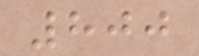800
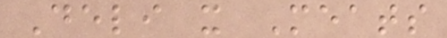Deli x Meats
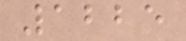1225
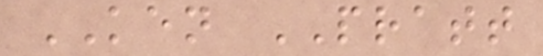KEN PRATT
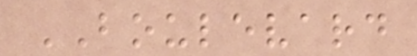BOULEVARD
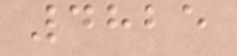4825
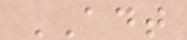ADT
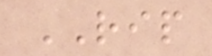RIP
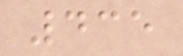435
